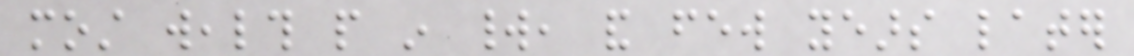most wealth people in world, and few years later
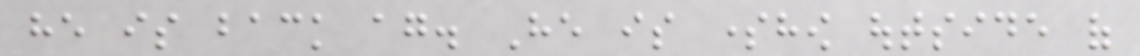he is back again. He is somehow outside of
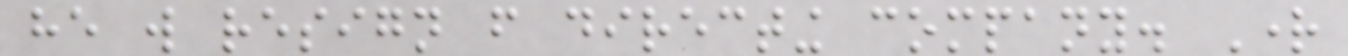he will resign from directing company. Right
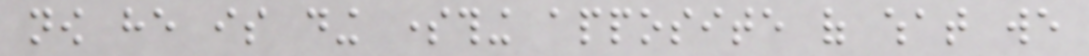now he is ding something apposite of what we
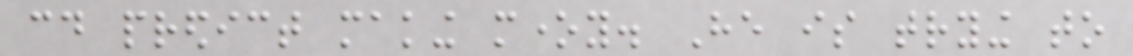could predict making money. He is trying to
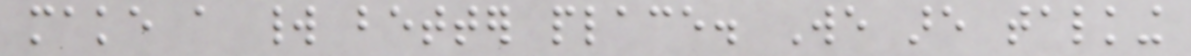make a world better place. We are talking
